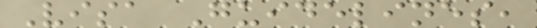Visa Guidelines,
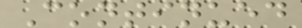Continued
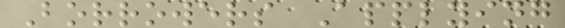Borrowers Applying
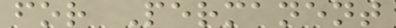for Permanent
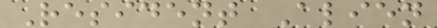Resident Alien
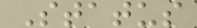Status
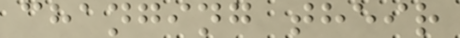changing their
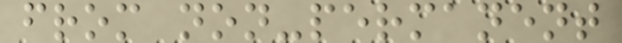from non-permanent
